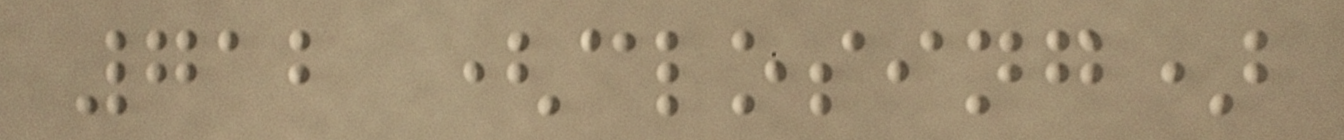712 (closing)
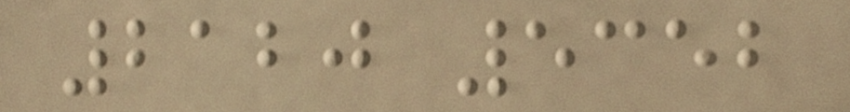2120 5352
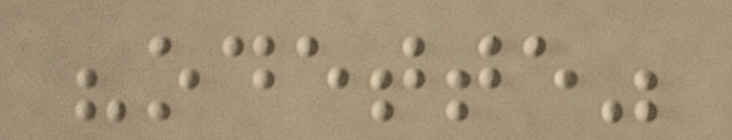"odette"
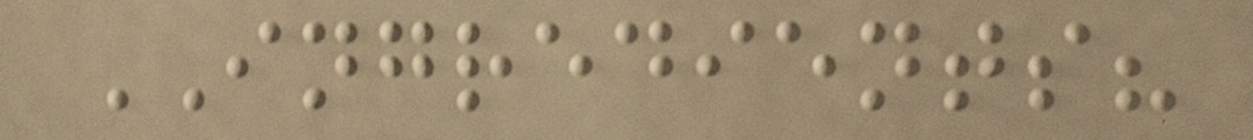INGREDIENTS?
